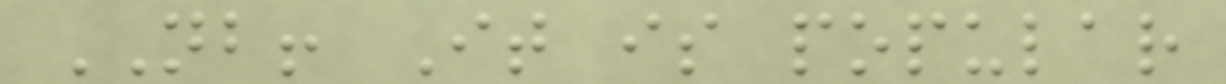NB! It is popular
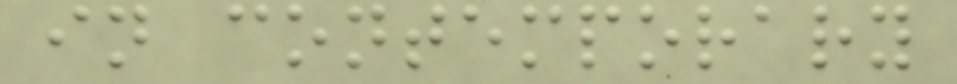in contemporary
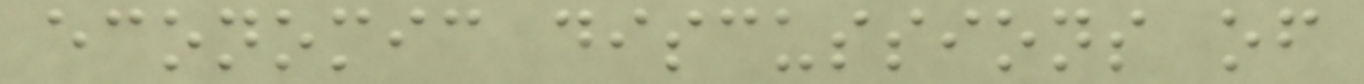economic discussions of
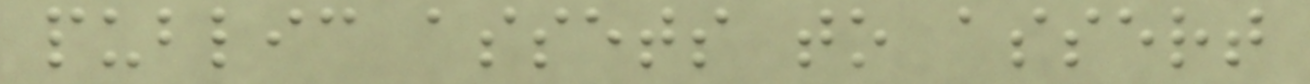public assets to assert
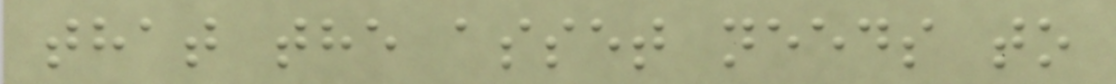that the asset needs to
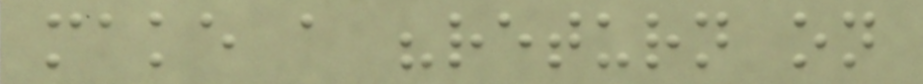make a "return on
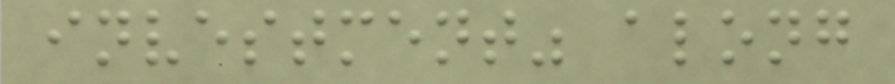investment" along
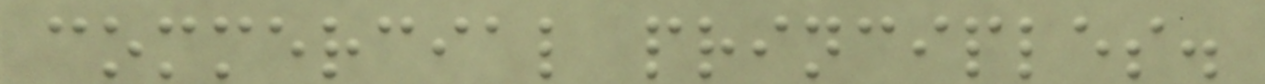commercial principles.
